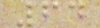64
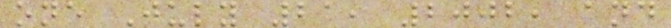one July 21, 2002, and
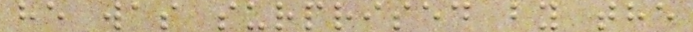he was surprised by the
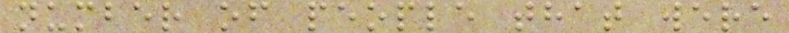number of people that were
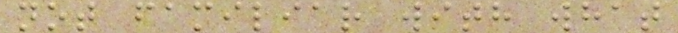not familiar with what
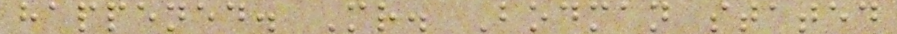happened. Mr. Bodman stated
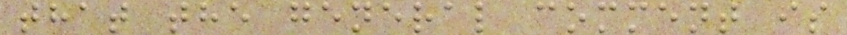that the general comment is
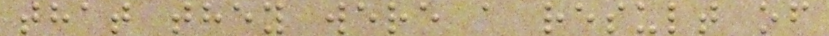that they were a result of
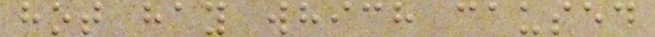hot hay which caused
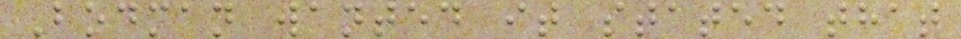Bodman wanted it stated that
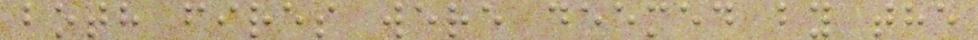both fires were deemed by the
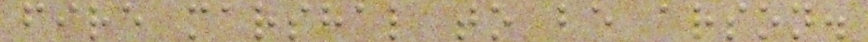fire marshal to be arson.
